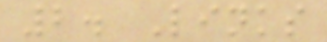2. Links
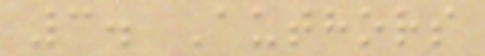3. Authors
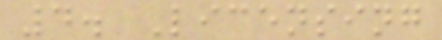4. Licensing
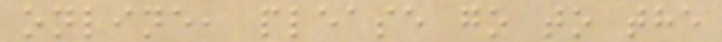online, please go to the
